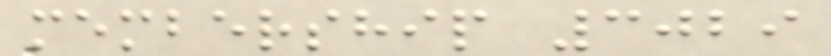membership 3029
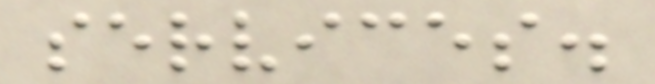services.
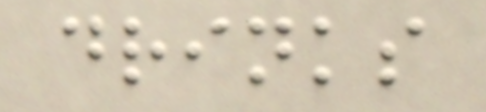drinks
